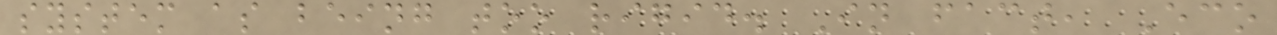system as being too rigid. In fact, Eco
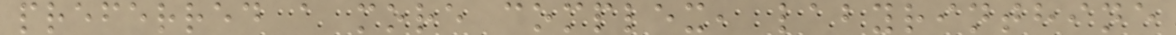preferred a more complex, labyrinthine
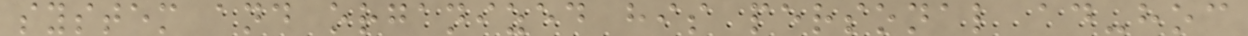system and organized his personal ad-hoc
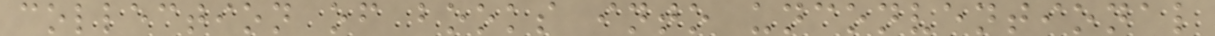collection of books into unconventional
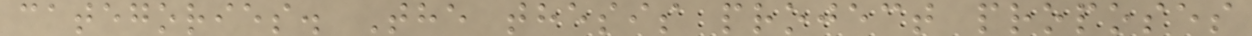categories. The thesis project proposes
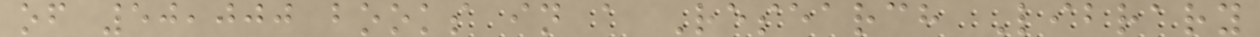of 50,000 books in a Research Library
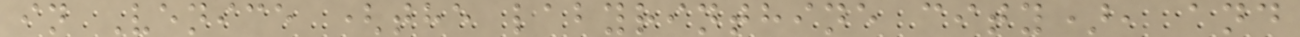in Venice (the labyrinthine city), and
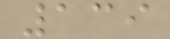139
